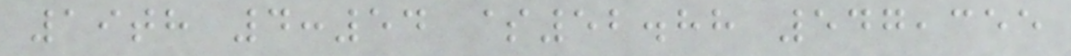19th 4:54 $52.88 547,355
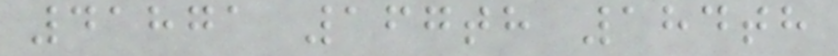41871 167th 184th
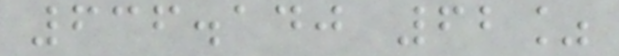636.140 62%
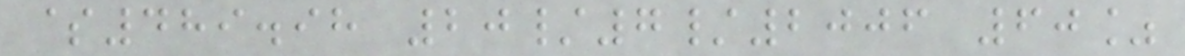$489.98 20/7/2006 60%
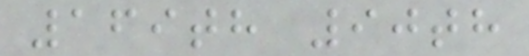169th 90th
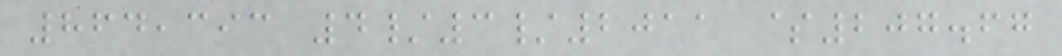864,393 4/3/2011 $207.67
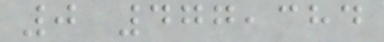0 477,384
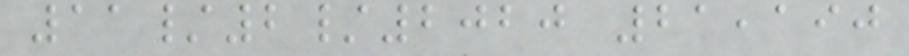11/2/2020 21,190
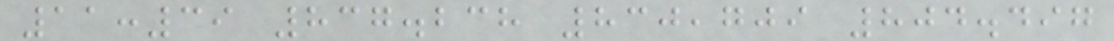11:39 837.238 830,709 804.497
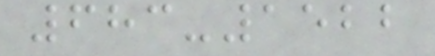683-1522
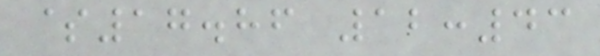$17.86 12:43
